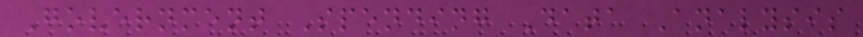Government Spending Data Analysis
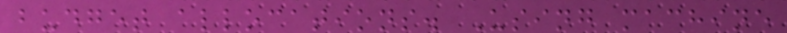budget allocations. Using machine
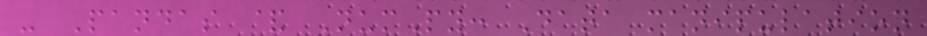- Pandas & NumPy: Data manipulation
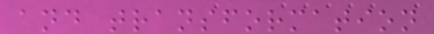and transformation
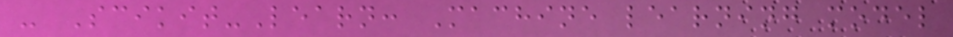- Scikit-Learn: Machine learning model
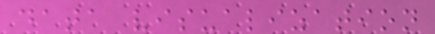data visualization
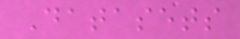Datasets
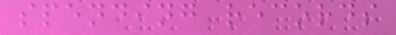spending records
